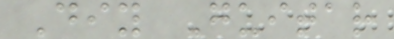Diy Guitar
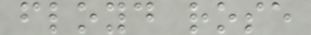floyd rose
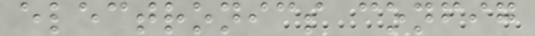electronics config
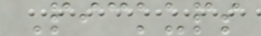Pickups
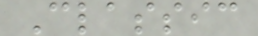Classic
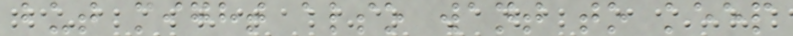but might also want to keep
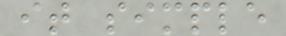it simple
